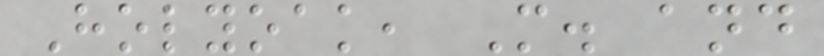Holyoak, M. and
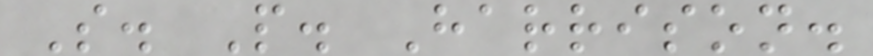S. P. Harrison.
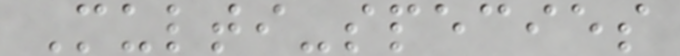Multi-species
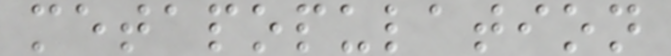metapopulation
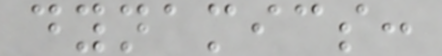dynamics:
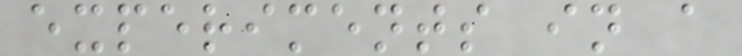experiments in a
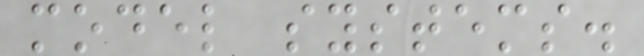model systems.
